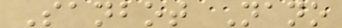Sanbot Nano
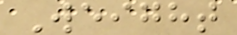Weight
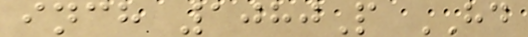inch 1080P HD
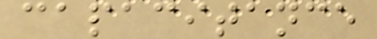capacitance
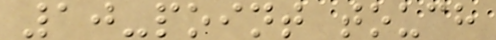10-point touch
